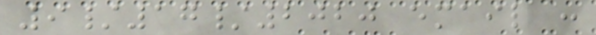9/17/2020 email :
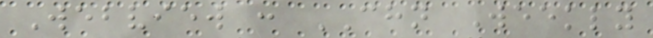Webview : CHN Weekly
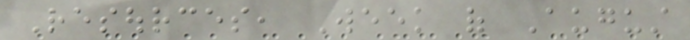Resources, Week of August
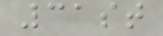31st
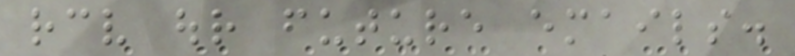receive our future emails.
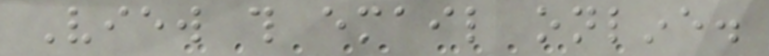View this email online.
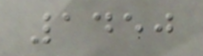1450
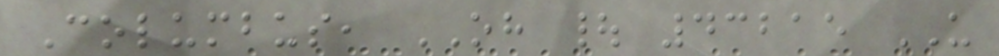Columbus, OH | 43215 US
